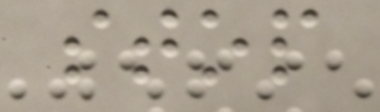stop
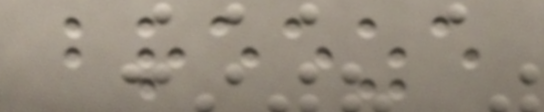breeze
